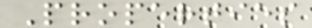Properties
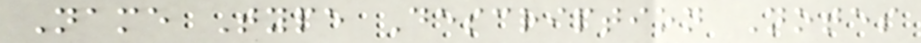Name Type Description Notes
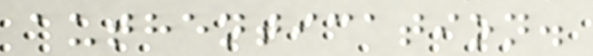authentication.
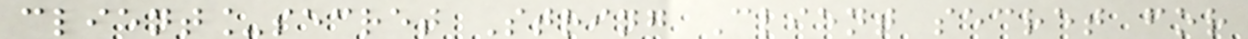client_secret String Client secret for
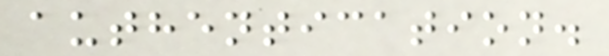authentication.
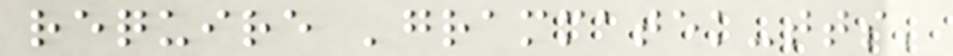require 'grammatek-tts'
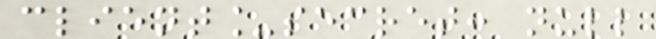client_secret: null
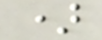)
